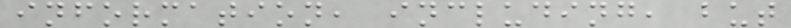information, including, but
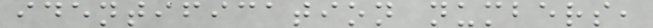identification numbers,
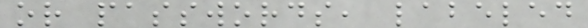or passwords, labeled
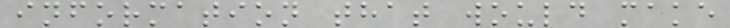information that would make
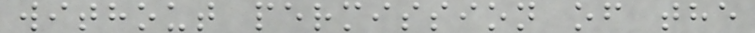without permission of the
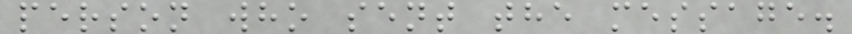person who sent the message.
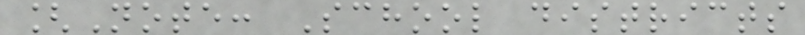[Note: School districts
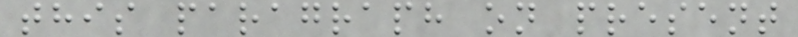this paragraph on present
